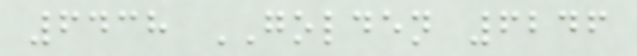6438 GOLDEN 6246
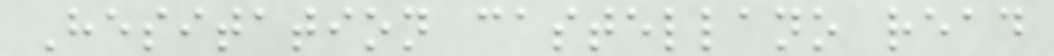Hesitation castellano read
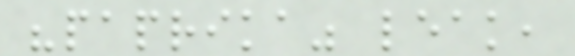"paprika" leak,
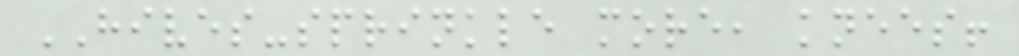HIVES-sprinkle more, knees!
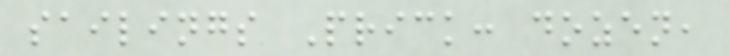sailings Prick: dozen,
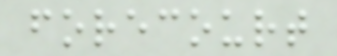forecourt
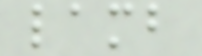lamb
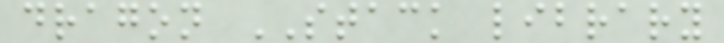dragon STACK library
